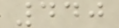440
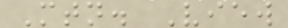Mtn. View
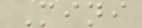Mini
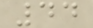44
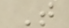T
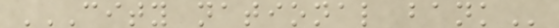CITY NATIONAL BANK
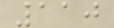110
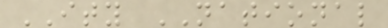ITY NATIONAL
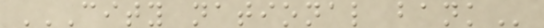CITY NATIONAL BANK
